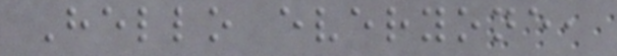Hello everyone,
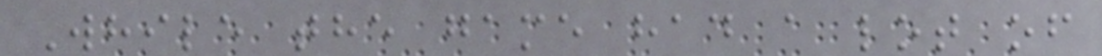While the game had a lot of
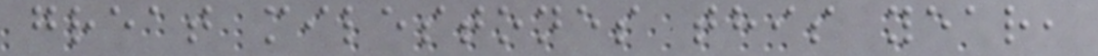great milestones this year,
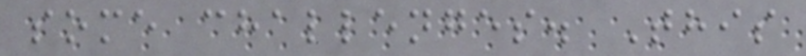some challenges. This
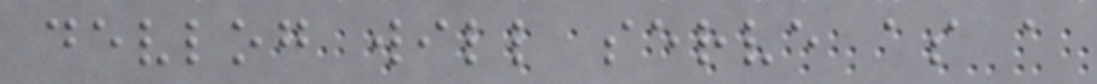devlog will serve as a
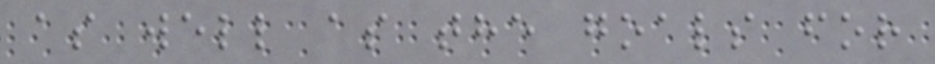as well as the goals for
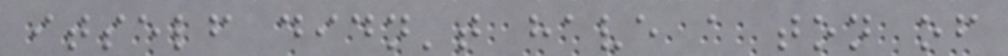itself didn't have a ton of
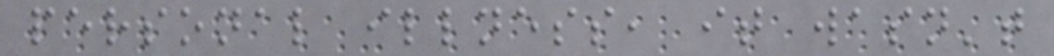personal illness, it wasn't
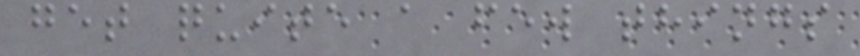get quite a few things
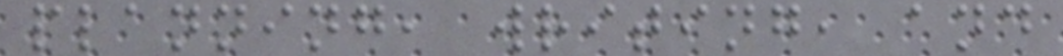planning, writing, and
